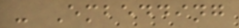- Embedding
